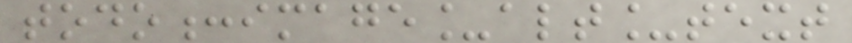todo:image_alt_text
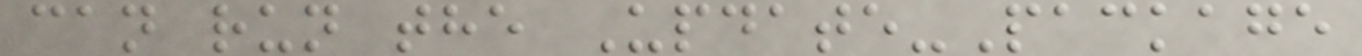can run the Update-Package
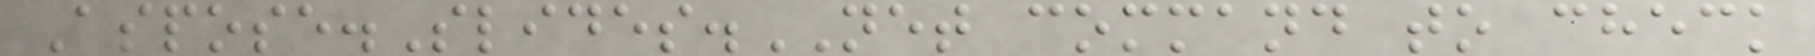Aspose.Slides.NET command to check
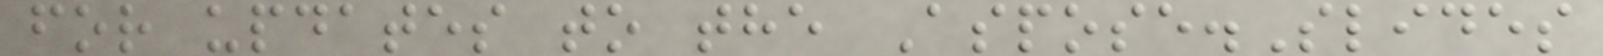for updates to the Aspose.Slides
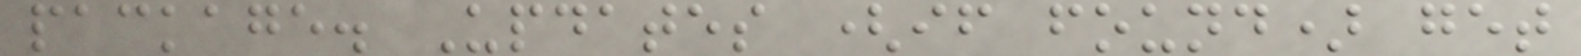package. Updates (if found) get
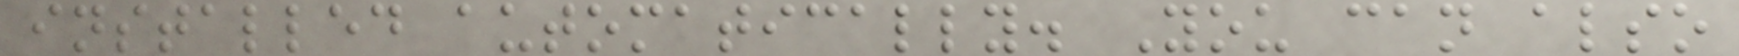installed automatically. You can also
